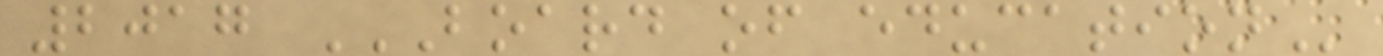2017 BOARD OF EDUCATION
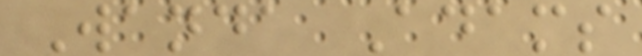Wanda Adams
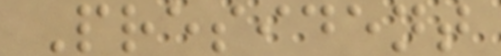President
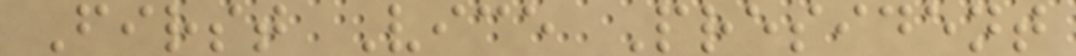First Vice President
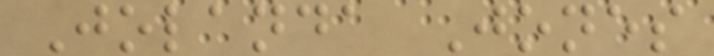Jolanda Jones
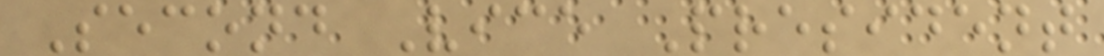Second Vice President
